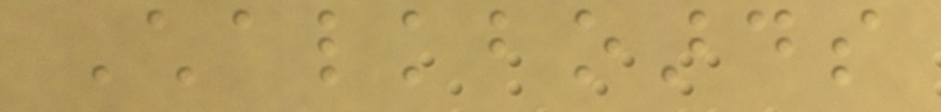Chalkboards
